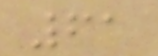61
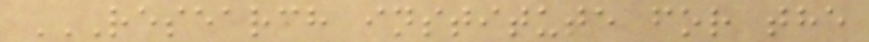RESEARCH INSTITUTE FOR THE
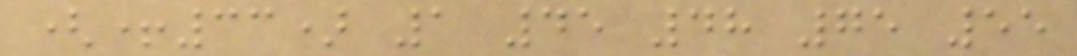(+33) 1 45 48 75 55
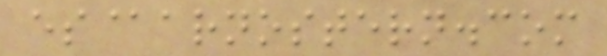es@arnostern.com
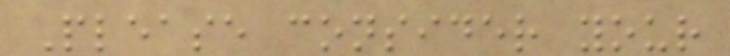Please consider your
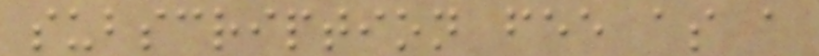subscription fee as a
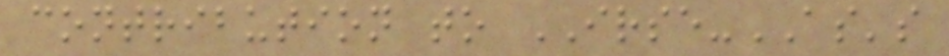contribution to IRSE-AS's
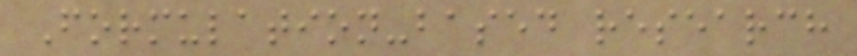Formulation-based research
